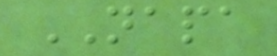NAPA
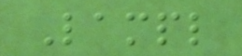Lampl
